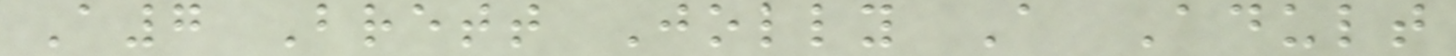A7 Brett Jolly A Adult
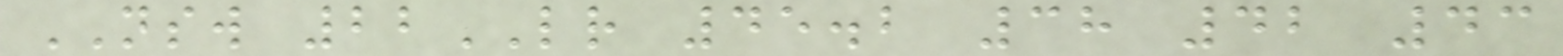NSW 22LR 45.2 38 42 43
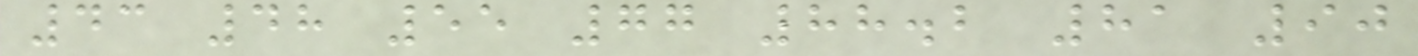43 48 55 77 88.2 81 90
